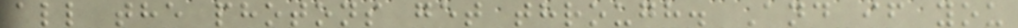all the photons get through. And if you
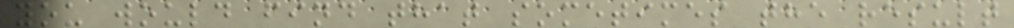you would find that sometimes the result
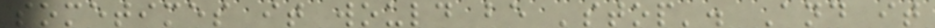sometimes it would be 'stop'. And it
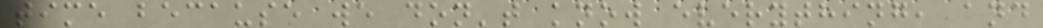time because we don't know everything, and
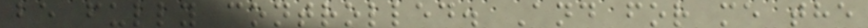be fully controlled. And for me the
